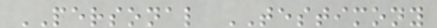PERSONAL TESTIMONY
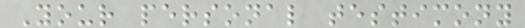Your personal testimony
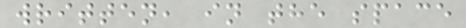written, in the space
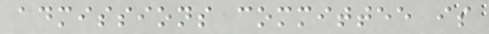admissions committee is
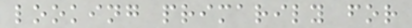looking primarily for
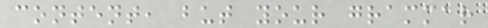content, but your grammar
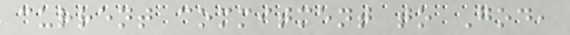current commitment to God,
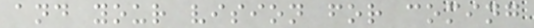and your vision for coming
